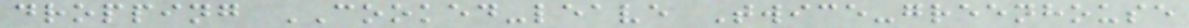dropping COOKED-leave Twice-greenhouse
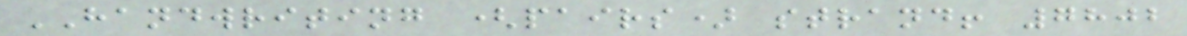HANDWRITING (pairs) strand! 7802
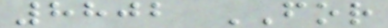8802 FOR
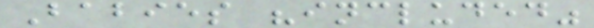Babies "included"
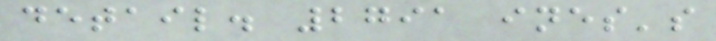detail. 2791 ines's
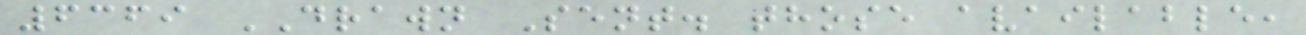6369 DRAWN Sent. those available,
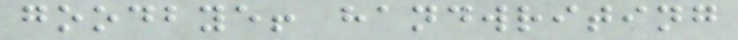goodbye! handwriting
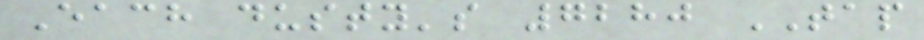Each dusty's 7280 TAP
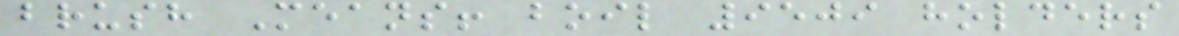brush Means! boil 9509 holders
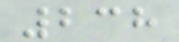238
